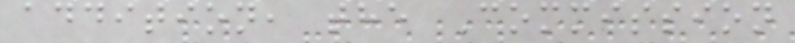addition, the Commission
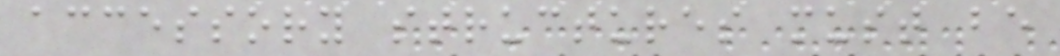accessory structures must be
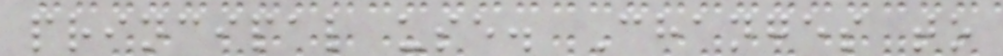principal use. Changes to
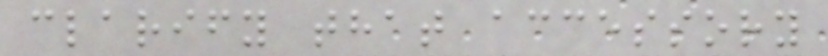clarify that accessory
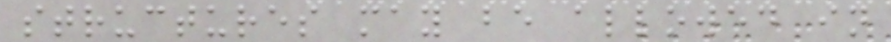structures may be allowed in
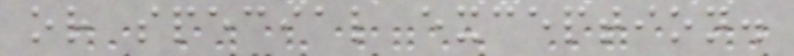or special exception.
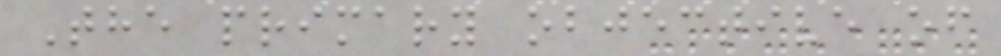The primary objective of
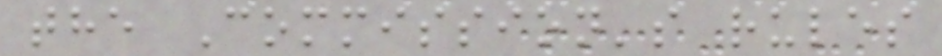the Commission's rules
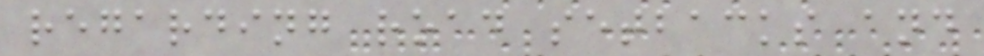regarding road setbacks and
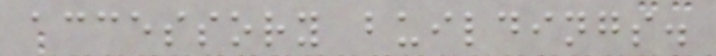accessory buildings.
